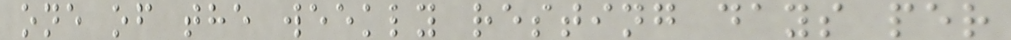one of the weekly resting days per
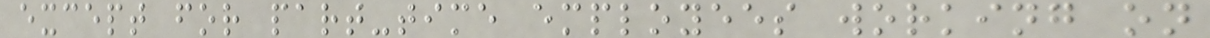except for part-time employees working on
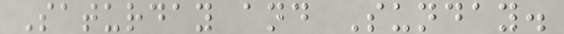Saturday and Sunday.
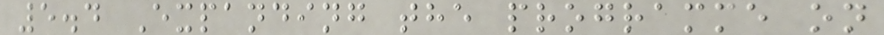5.4 Expanding the programme on
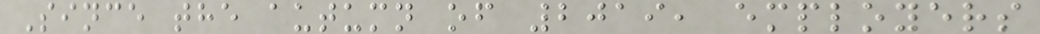Since the autumn of 2019, employers
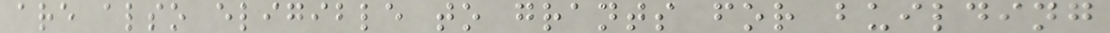are also eligible to grants for building
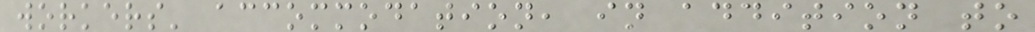workers' accommodation, in addition to
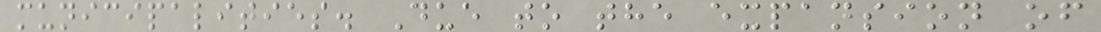municipalities. Due to the expansion of
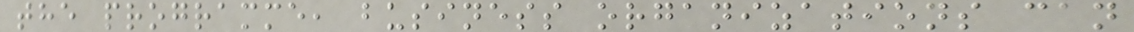the programme, business organizations can
